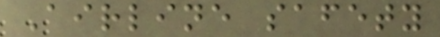Airline safety
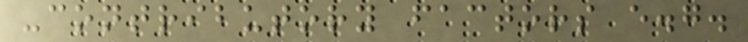-contributory factors e.g.
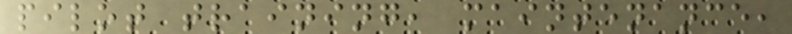pilot training, maintenance,
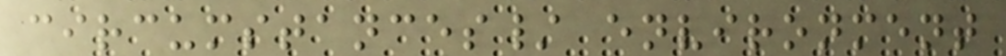circumstances/ environment
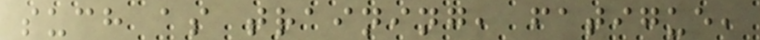such as training, fatigue,
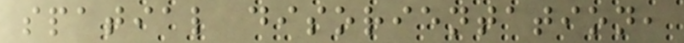spatial disorientation,
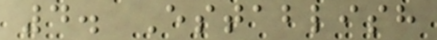4. Establish
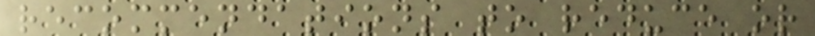recommendations to reduce or
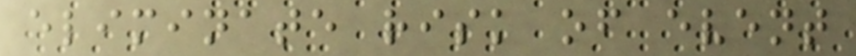eliminate risk of event
